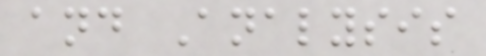and Analysis
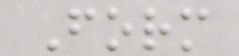Form
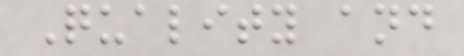Quality and
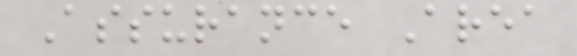Assurance Area
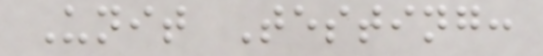Unit Testing:
